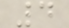4
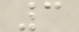3
